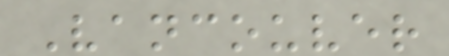Vancouver
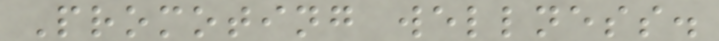Promoting wellness.
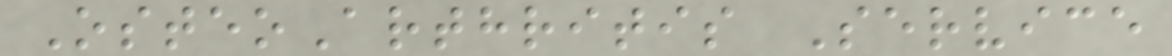OsteoArthritis Service
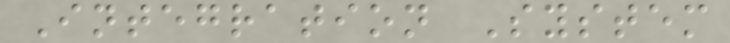Integration System
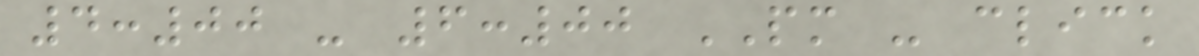4:00 - 6:00 PM - click
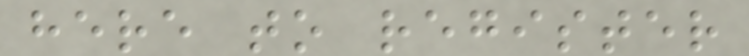here to register
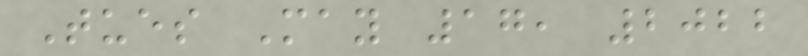Tues May 17, 2022
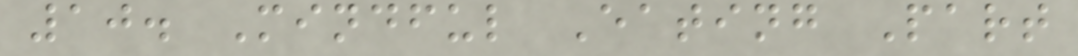10. Mindful Eating Part
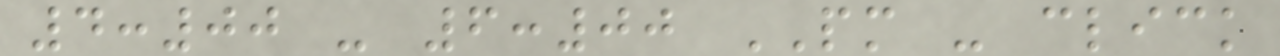4:00 - 6:00 PM - click
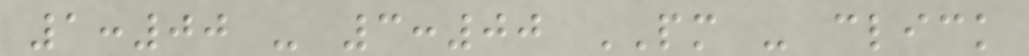1:00 - 3:00 PM - click
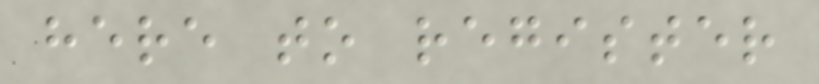here to register
